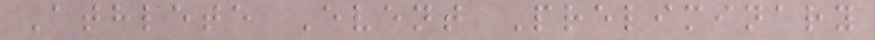Athlete Event Preliminary
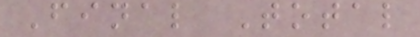Final Total
